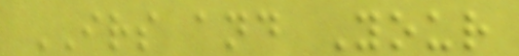IRS and Your
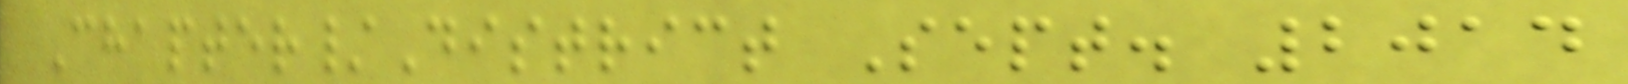Chapter/District Sept. 2014
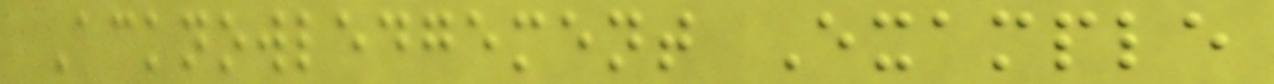Acknowledgement Example
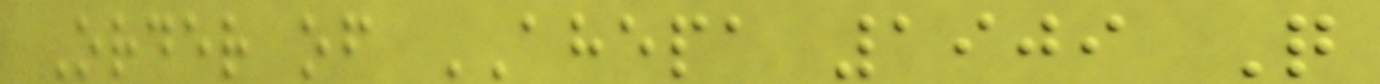Order of AHEPA 1909 Q
